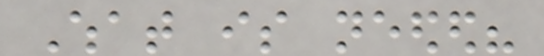What is needed?
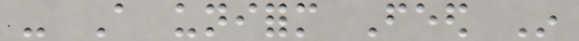- A uniform Feed In
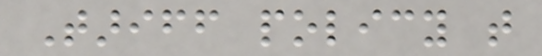Tariff policy that
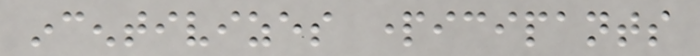incentivizes participants
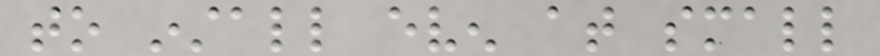to install even at small
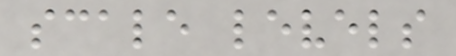scale levels
